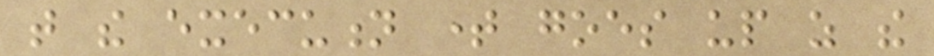that the execution time goes up as the
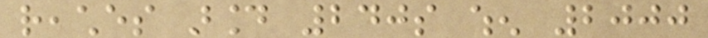reaches around 240s when 2000
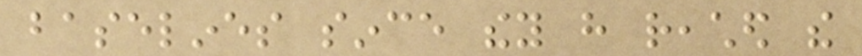baselines since they have reached the
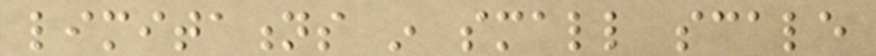limitations in small scale
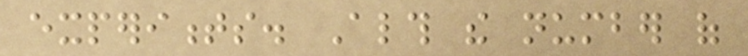experiments. Although the number of
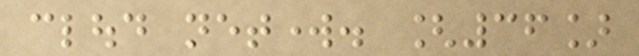cloud network. [36]
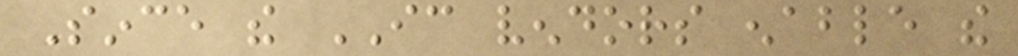Since the IC vendors enable the
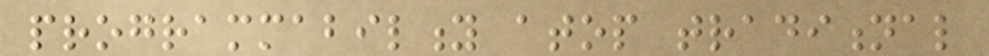programmability atop traditional
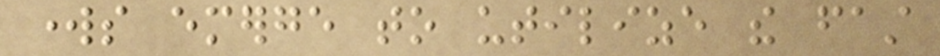works emerge to utilize the fast
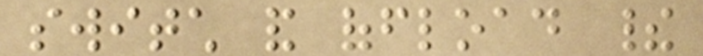switch and offload their
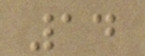14
